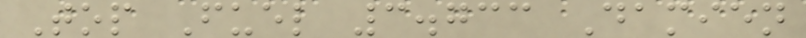Top Fuel 3.733 Damien
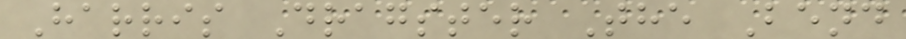Harris Dragster The Bend
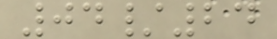04/24
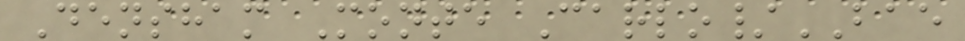Densham Monte Carlo/BAE
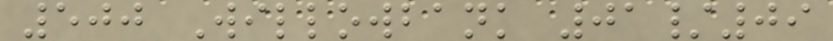500 Willowbank 01/09
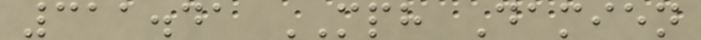311.41 MPH Damien
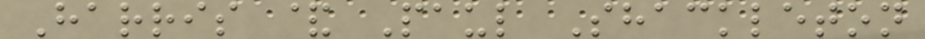Harris & Paul Shackleton
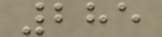285
